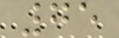75
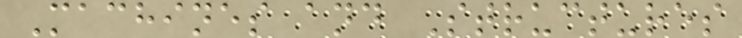Machines and Structures
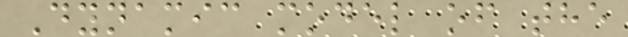Dynamic model of the
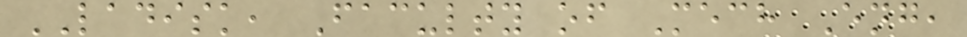LADISK, Faculty of Mech Eng,
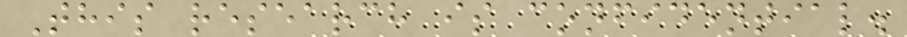This research is confidential.
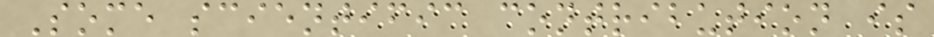Some scientific contribution is
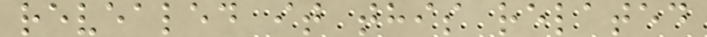revealed it this related
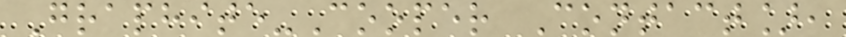Graphite-Cooper Contact],
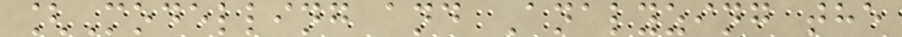[Modelling and Analyzing the
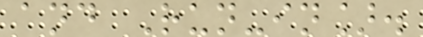and Run-in].
